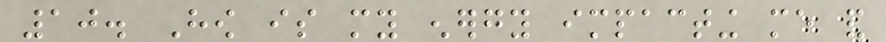10. How is my energy impacting me and
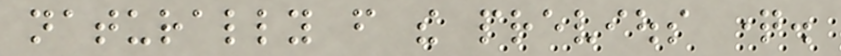naturally from the previous question.
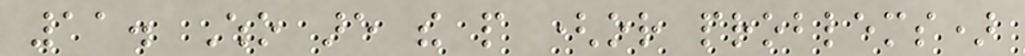11. Who are the people (or problems)
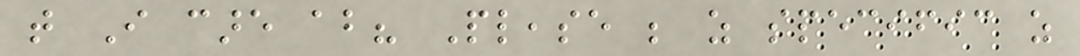that I care about? Please be as specific as
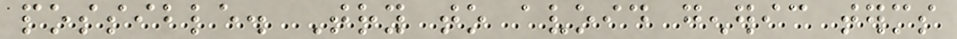possible. Try to avoid generic terms
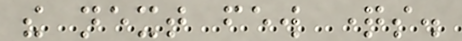the next few questions.
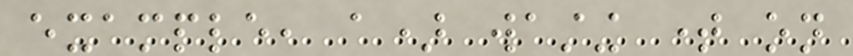example, a) wasting time on
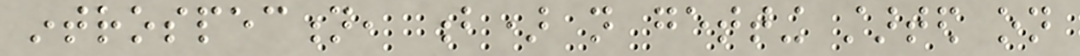introspection, b) not getting started on
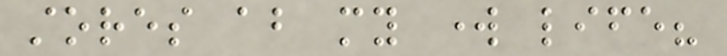stores about my work life?
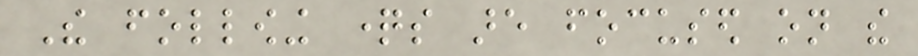The following questions are focused on the
